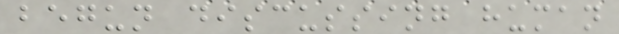begun discussing human
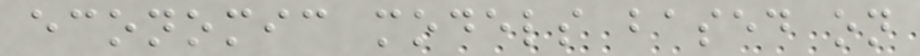economic models based on
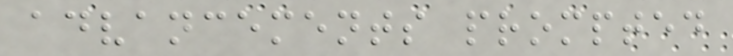advancements prompted
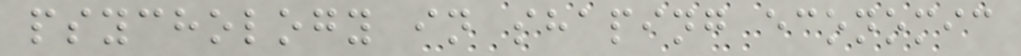psychology in shaping economic
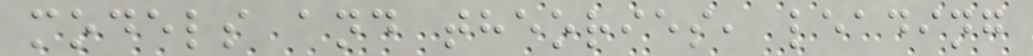models and theories, leading
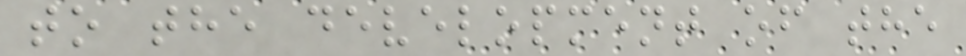to the development of the
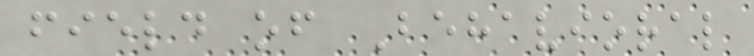field of Behavioral
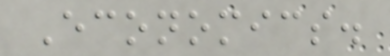Economics.
